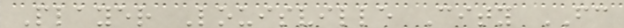Player Louisville City FC
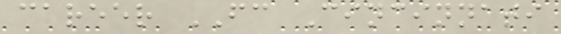career FC Cincinnati
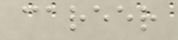career
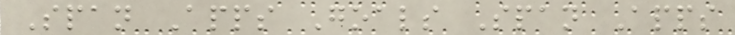Span Apps Goals Span Apps
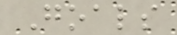Goals
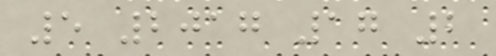5 2017 17 2
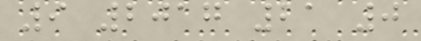9 2017 21 0
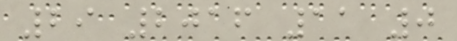29 2016 11 0
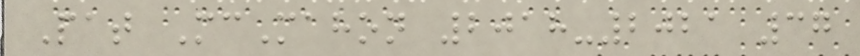Pat McMahon 2018-2021 37
